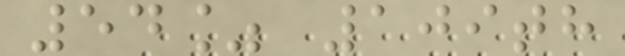54% 109th
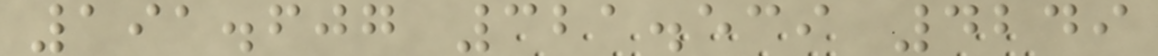191.607 321.539 4249
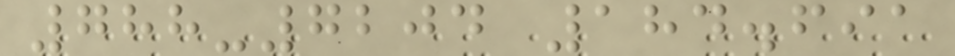788-7204 184.691
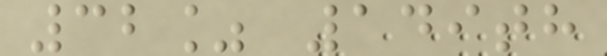32% 149th
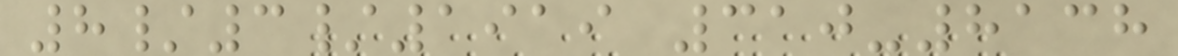8/3/1919 310-8138
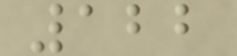122
